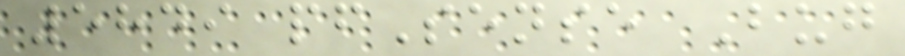5849 pfSense Bug
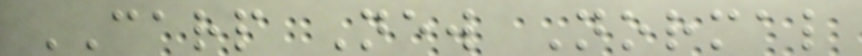CARP New Normal
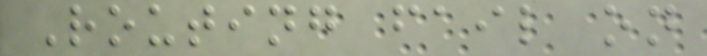Routing fail on
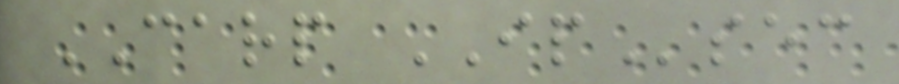CARP IPsec
